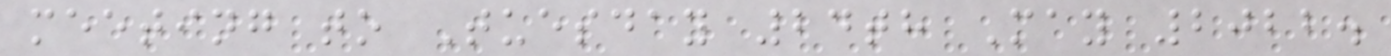meeting to Tuesday 24th May 2022.
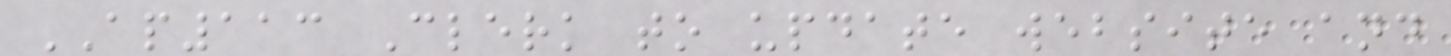AP113 Clerk to update website and
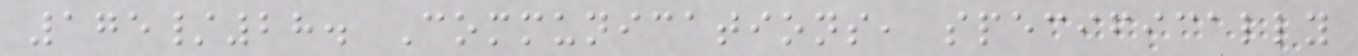175/28. Communications, specifically
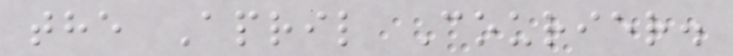the April Courier.
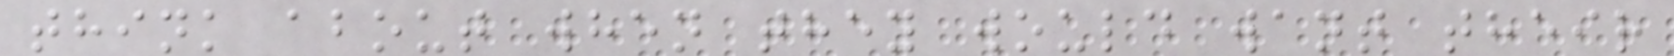think about when they would want their
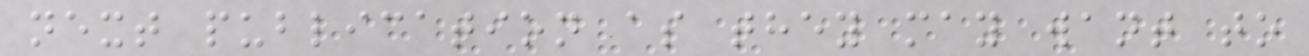next publication as they may want to
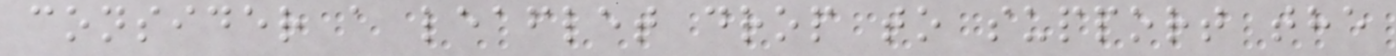consider a leaflet drop to support the
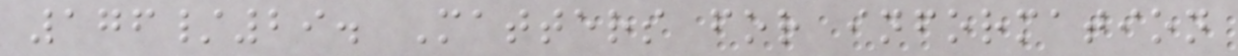176/29. Matters for information
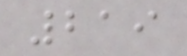219
